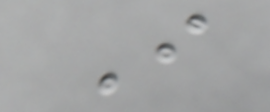I
